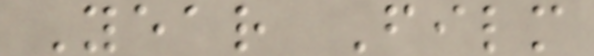Year Film
